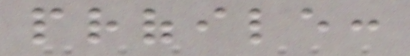profile:
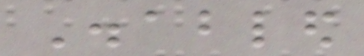Disabled
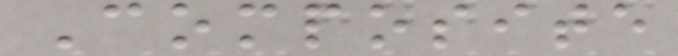Composite
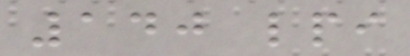140 lpi
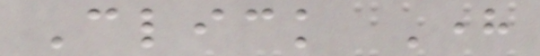Click Here
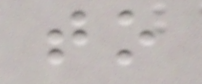to
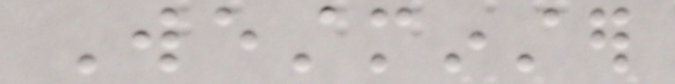Westminster
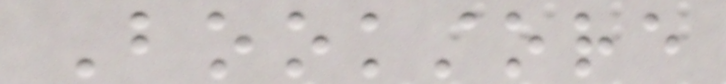Bookstore
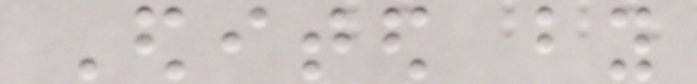Edited by
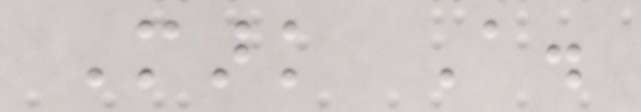Mark A.
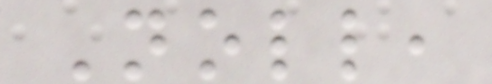Noll,
